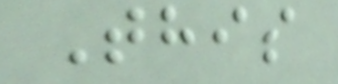This
